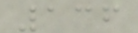136
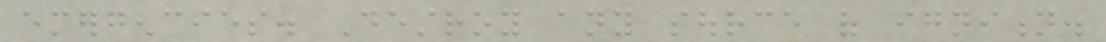emergencies. Destroy any source of ignition.
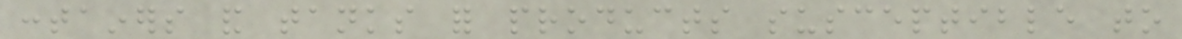containers and tanks for products susceptible to
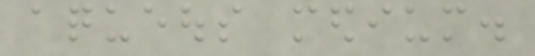aqueous medium.
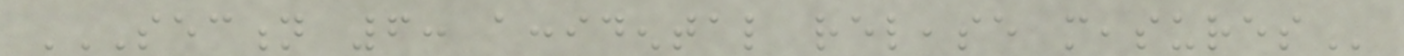SECTION 6: ACCIDENTAL RELEASE MEASURES
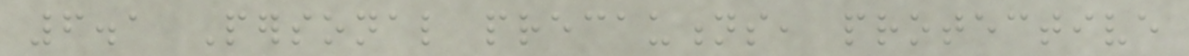6.1 Personal precautions, protective
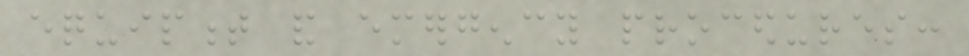equipment and emergency procedures:
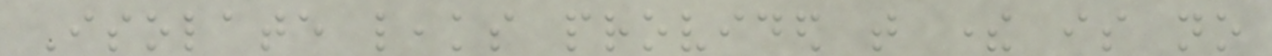Isolate leaks provided that there is no
